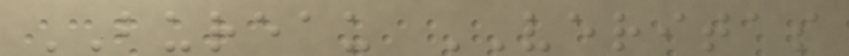BUREAU VERITAS
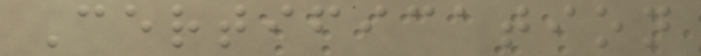Certification
